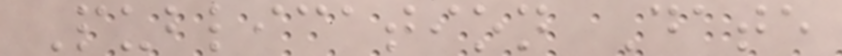Publication Date
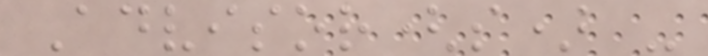Advisor(s) -
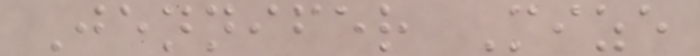Jennifer Mize
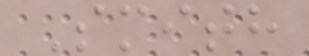Smith
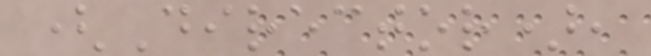(Director),
